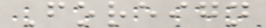Foreign
